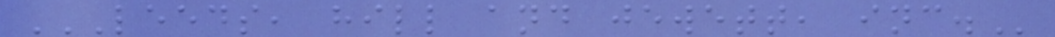LEEDS, HILL AND JEWETT, INC.
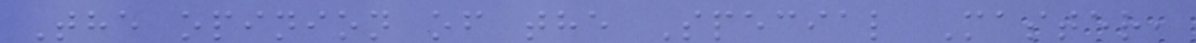The opinion of the Special Master,
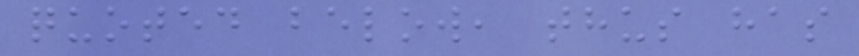quoted below, thus has
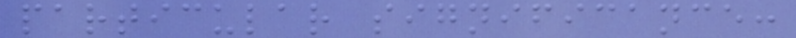particular significance:
